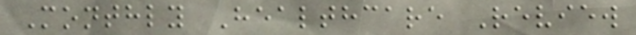Monthly Healthcare Review
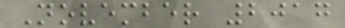November 2017
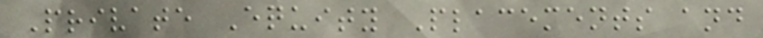Private Equity Placements and
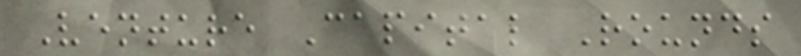Venture Capital Rounds
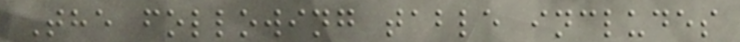The following table includes
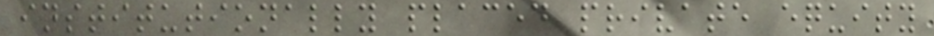institutionally placed private equity
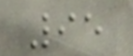95
